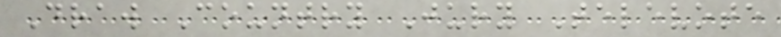Draw Country Jury Televote
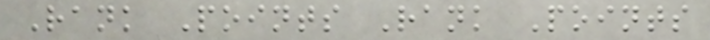Rank Points Rank Points
